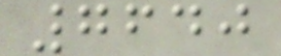7640
